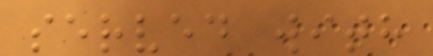served with
